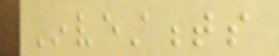Investments
